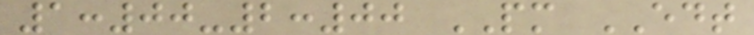1:00-2:00 PM EDT
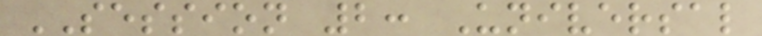SESSION 2: Universal
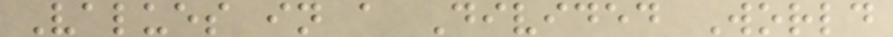Values in a Divided World
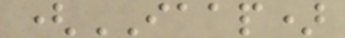(IAAP)
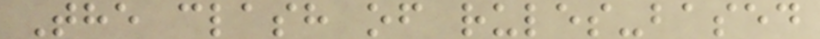The clash of rules-based
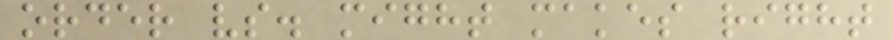order vs. might makes right
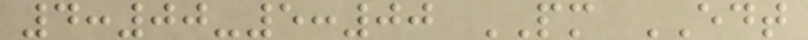4:00-5:00 PM EDT
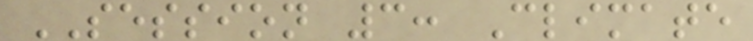SESSION 3: Climate
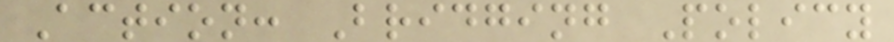Action: Bridging Policy
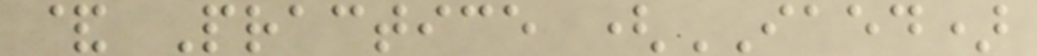& Practice (IAED)
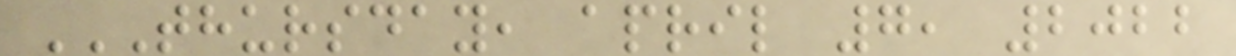THURSDAY, APRIL 7, 2022
